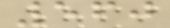560
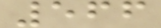566
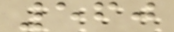560
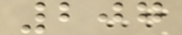207
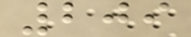209
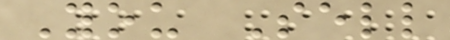You Sell
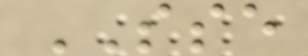SSE
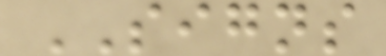SIGNS
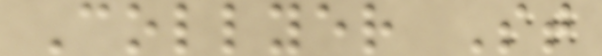Collyer St
